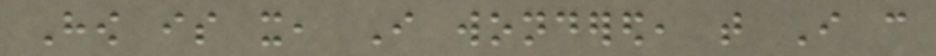How is it, I wondered, that I can
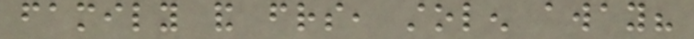family and friends, stolen away?
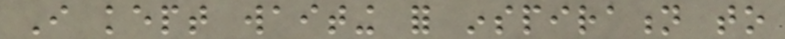I kept waiting for inspiration to
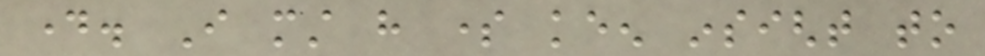day. I must have some keen insight to
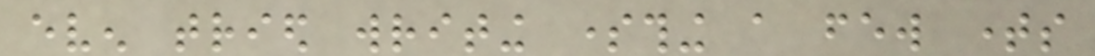even tried writing something a few times
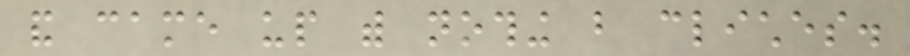and came up with nothing but cliches.
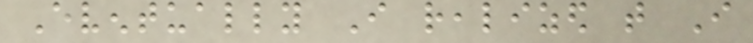Eventually I realized that I
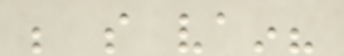be so vain?
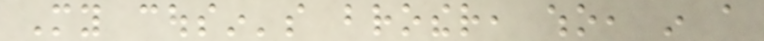My cousin's brother, who, in a
